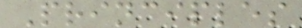Principles
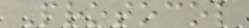Protocol
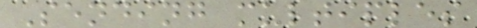Sending multiples
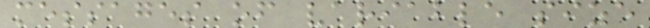messages of variable size
